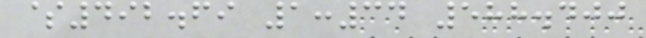$492.69 1:34 588.400
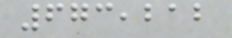673,212
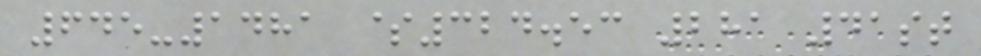645-1481 $324.53 281 41st
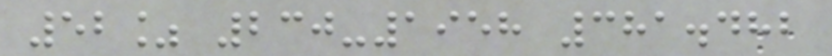52% 230-1958 381.482
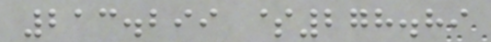213.299 $278.89
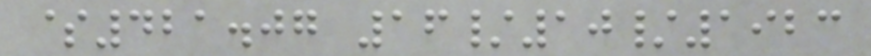$421.07 16/10/1923
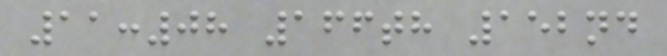11:08 166th 152nd
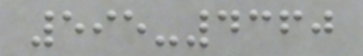595-4360
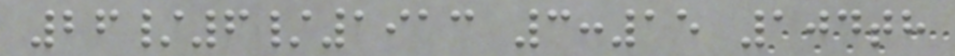26/6/1913 3:15 104th
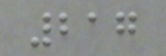217
